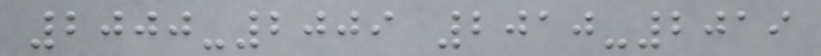2000-2009 2010-2019
